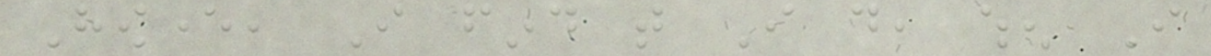However, I find that I do, when I
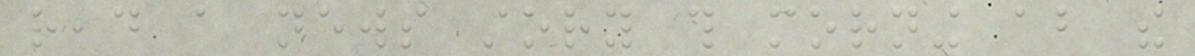read a news story this morning about the
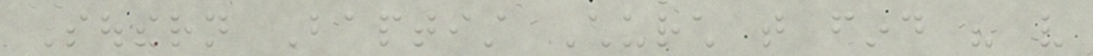Southern Baptist Church that find his very
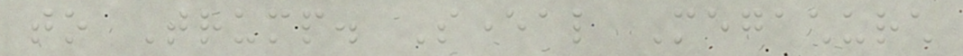to Trump. Several Megachurch
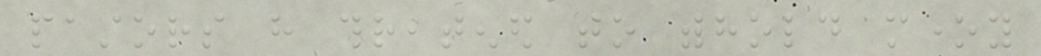pastors have threatened to withhold money
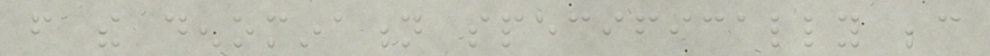from the denomination specifically because
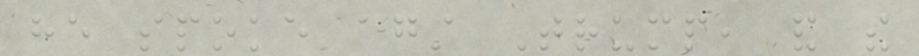he spoke against Trump, and the
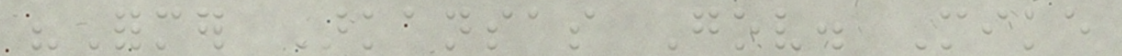"Former Arkansas Gov. Mike
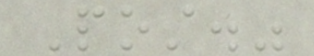Post."
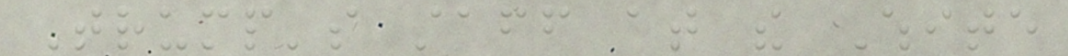Trump's staff at the White
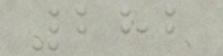282
